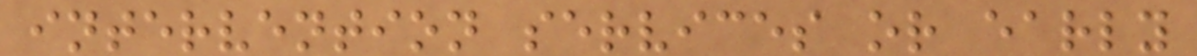intervention services or early
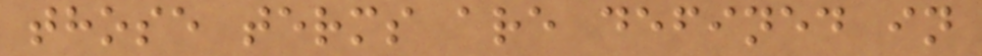those terms are defined in
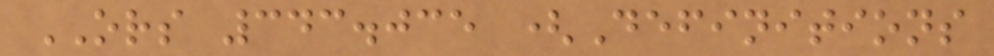ORS 343.035 (Definitions
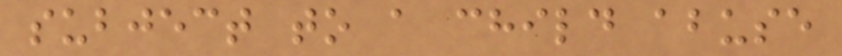subject to a child abuse
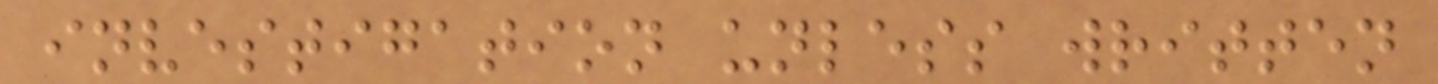investigation unless written
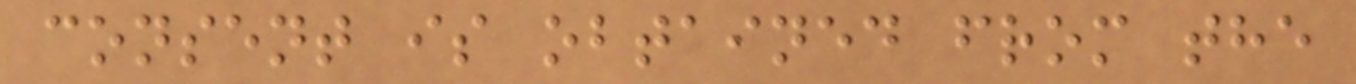consent is obtained from the
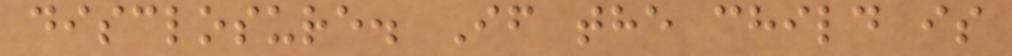disclosure. If the child is
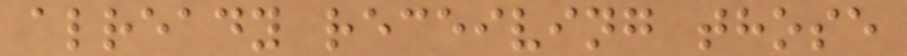already receiving those
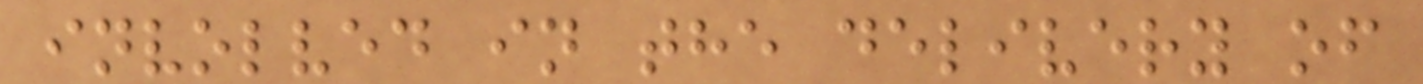involved in the delivery of
